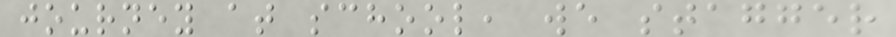journey at school, we stagger
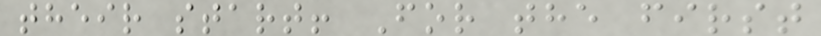their start! For the first
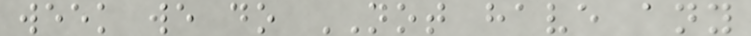week we do NOT have any
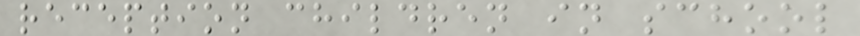reception children in school
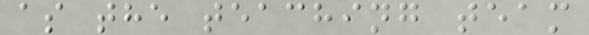as the teaching team
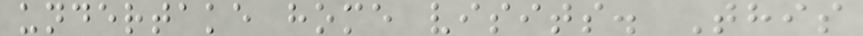undertake home visits. This
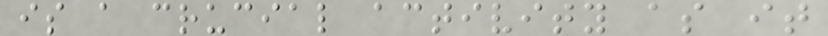is a crucial activity as it
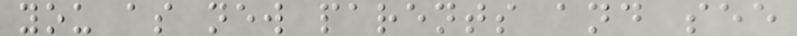you as new parents and see
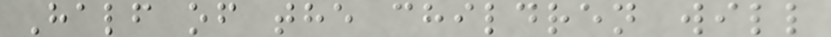Half of the children will
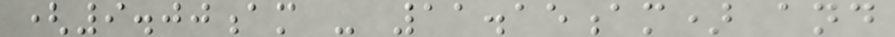(9.00am - 11.15am) and
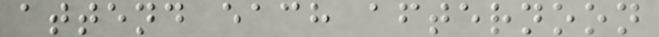attend each afternoon
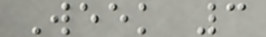Week 3
